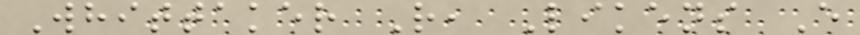Whittaker R, Likens E
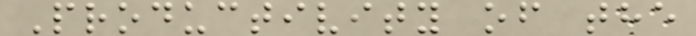Productivity of the
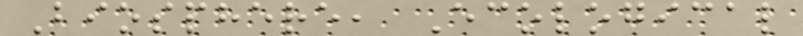Biosphere, Ecological
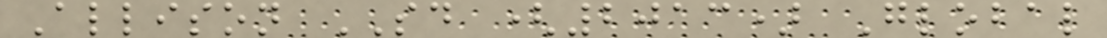Allison SD (2013) Global
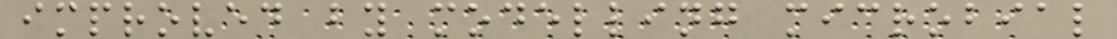improved by modelling microbial
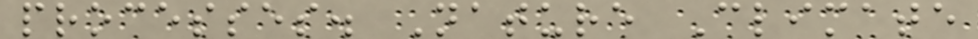processes. Nature Climate
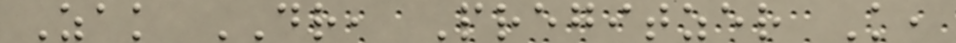Zak DR, Pregitzer K,
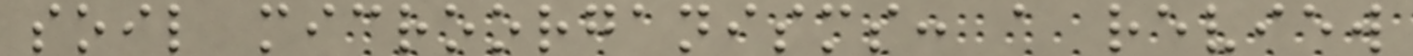soil microorganisms: a review
